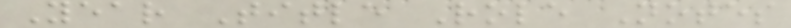Year Title Role Notes
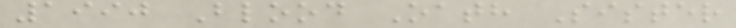1990 Blood Oath Sister
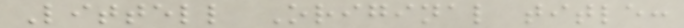Littell Original title:
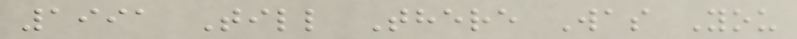1991 Till There Was You
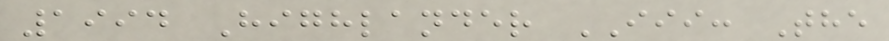1994 Highlander III: The
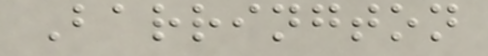Barrington
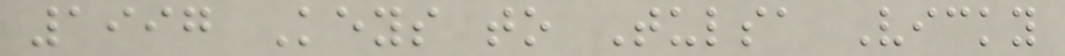1997 Keys to Tulsa Vicky
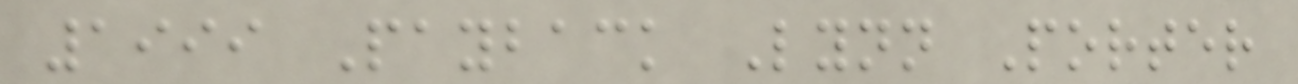1999 Payback Lynn Porter
